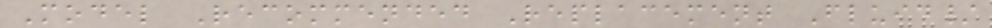Model Recommended Replacement Fluid/
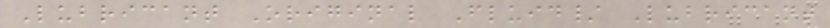Lubricant Original Fluid/ Lubricant
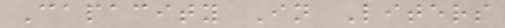Capacity In Liters
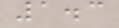1.3
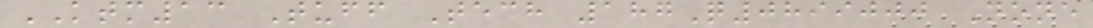KTM13 Tuff Tech 187Q0899000 None
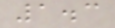1.3
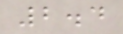2.4
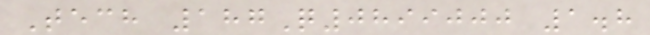Tech 187Q0899000 1.8
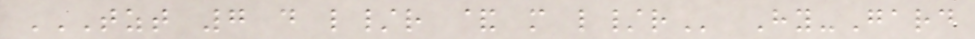TZT 7 D L/R & M L/R Hy-Gard
